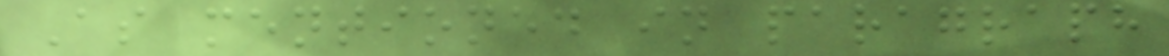As mentioned in paragraph
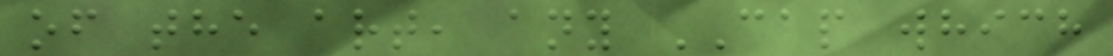of the art, any CAP which
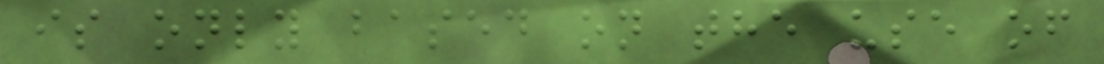is only based on the use of
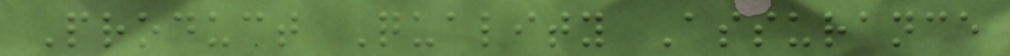Product Quality Assurance
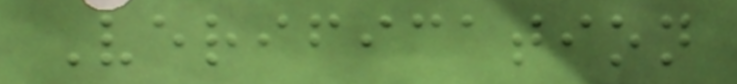Verification
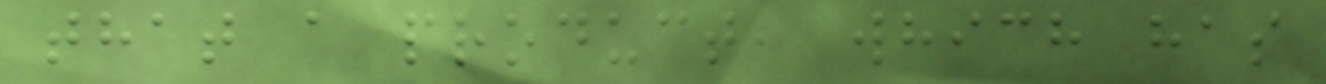that a product, which has
